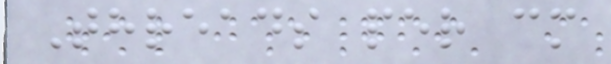Threads per cm
